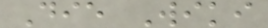Die Wiki
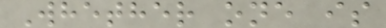Whether one is
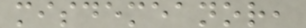misdemeanor,
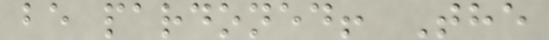be pardoned! The
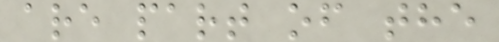are part of the
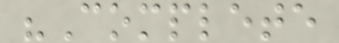"Complete
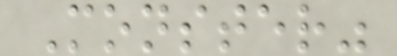Monster"
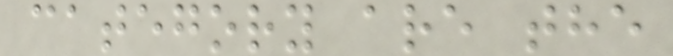category are the
